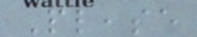Please
